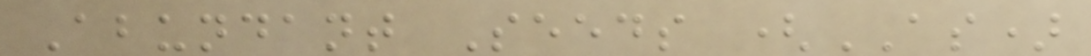Abundant Seeds (AS)
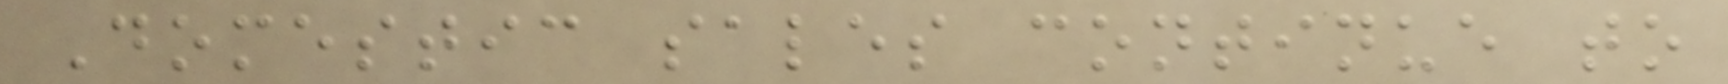Domestic sales continue to
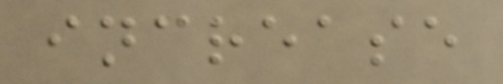increase
